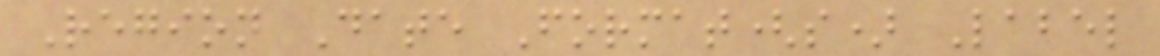Region Date Format(s) Label
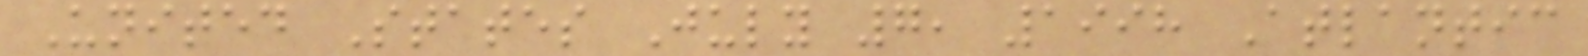United States July 7, 1998 Atlantic
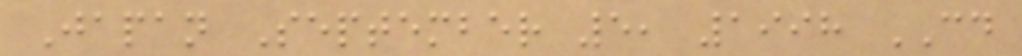Japan September 5, 1998 CD
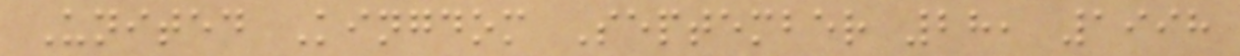United Kingdom September 28, 1998
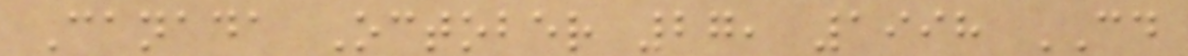Canada October 27, 1998 CD
